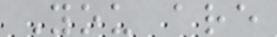You are
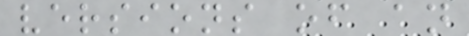versions of an
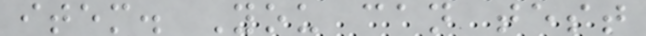item. You can test
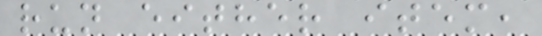run either item,
